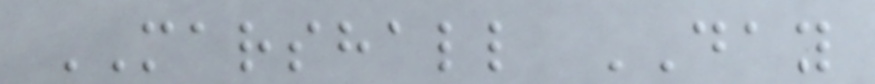MARSHALL DAY
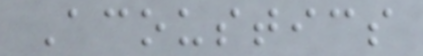Acoustics
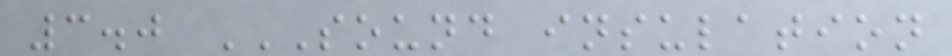3.0 SOUND INSULATION
